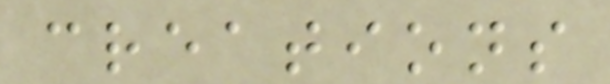creations
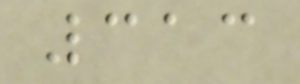313
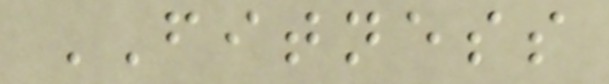FITNESS
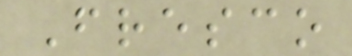Fresco
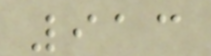913
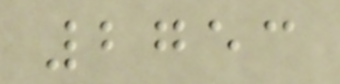2753
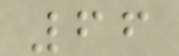66
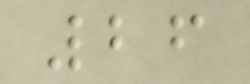26
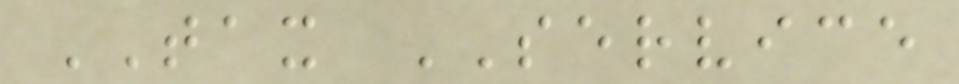TAX SERVICE
